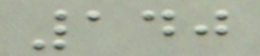140
